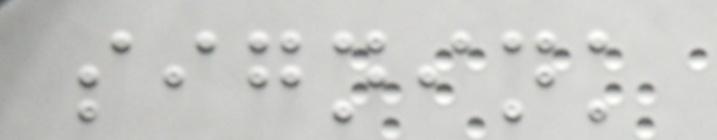signink
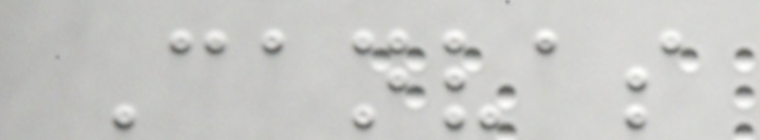Canvas
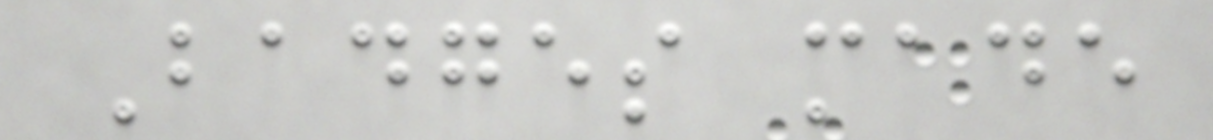Badges made
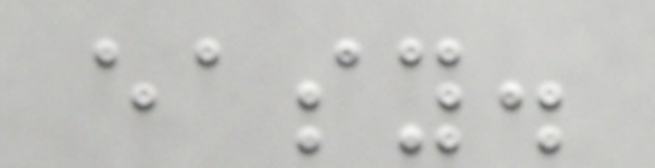easy.
